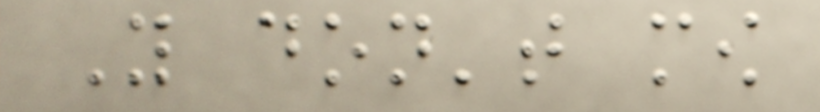You don't mow
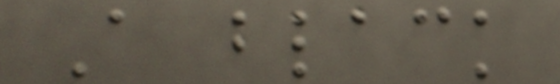A black
